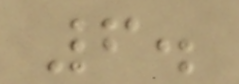6.
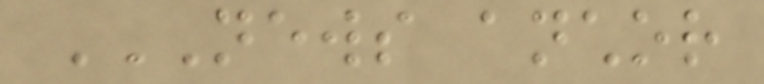NEWS ANCHOR
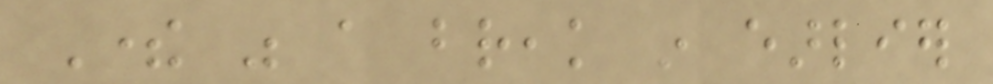There was a break in earlier
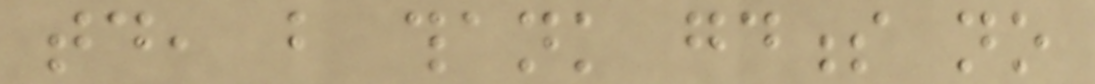today, but thank goodness no
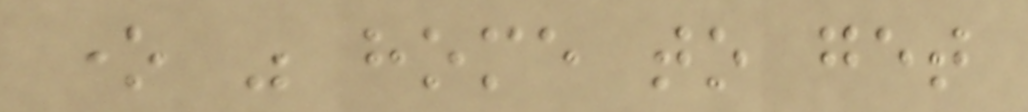one was home to get
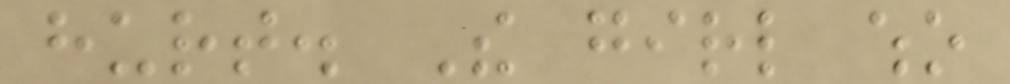hurt. The girl who
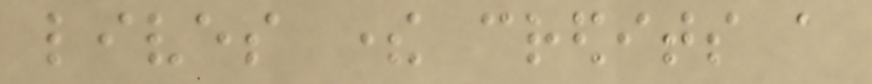lives there credits a
